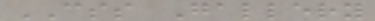CSS Gallery
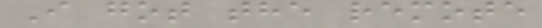I got the remote
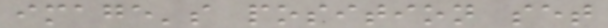image's position set
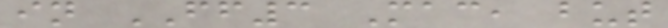in FF3 Mac, but
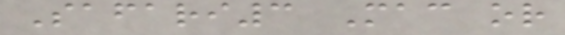Safari3 Mac or
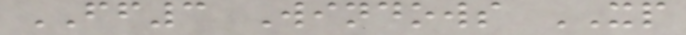FF3 Windows XP
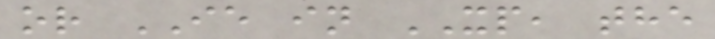or IE in XP, the
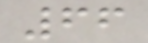66
